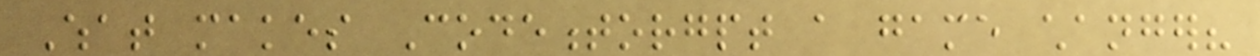What makes Codementorgpt a game changer?
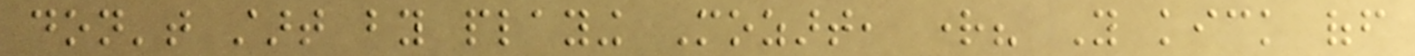don't start by playing Mozart, right? You kick off
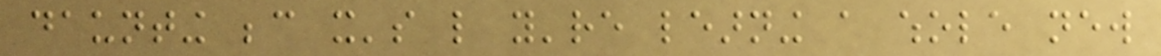daunting because it's like you're learning a whole new
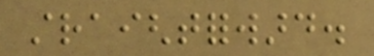straightforward.
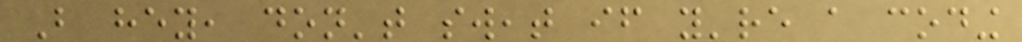But hey, don't sweat if you're a coding
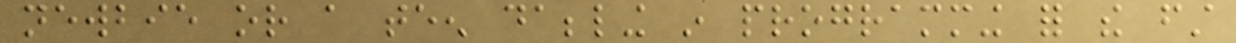newbie or a teen dabbling in programming for the first
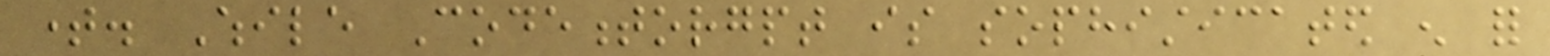time. While Codementorgpt is sophisticated enough for
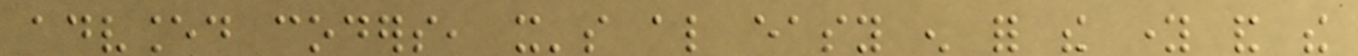advanced coders, it's also easy enough for the young and the
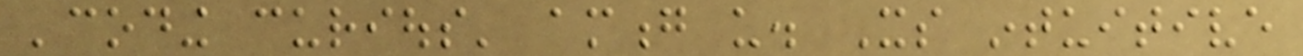'coding curious' among us. Its intuitive
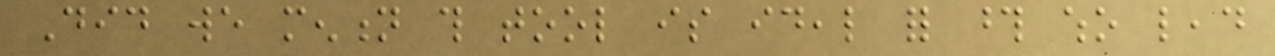Did we mention this tool is ideal for those who lead
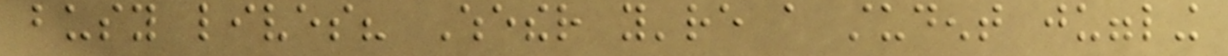busy lives? Whether you're a student juggling
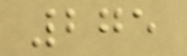275
